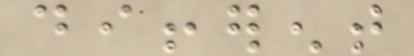different
